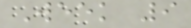Week 9
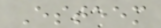Esteem
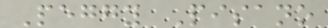Peggy Pisano
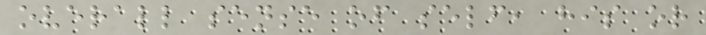overall sense of self, his or
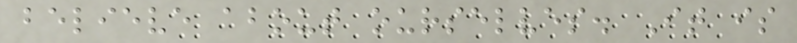believe about ourselves. It is
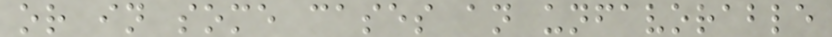or in some cases an unfavorable
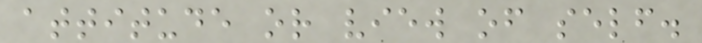attitude or view of self.
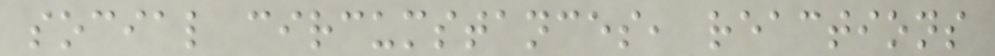social circumstances, reactions
